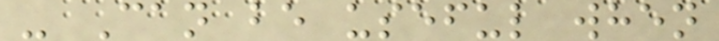- Can be useful when
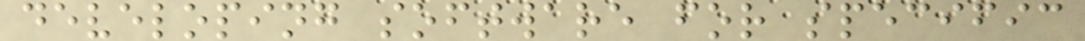developing software for specific
